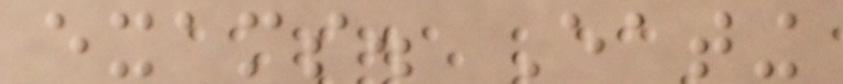exams. Eating
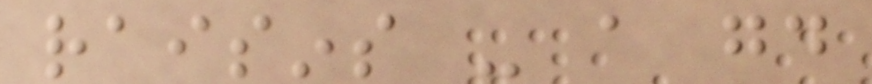raisins - a good
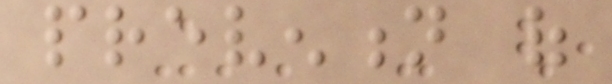prevention of
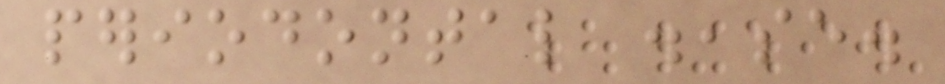periodontal disease.
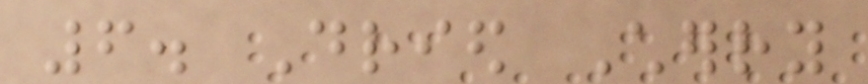6. Dried Cherry
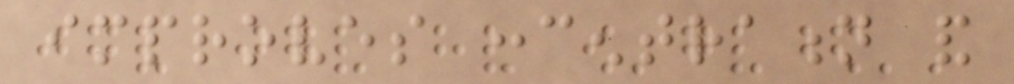improves concentration and
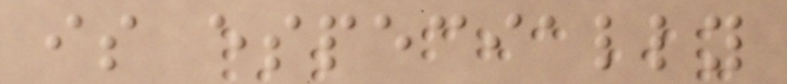is especially
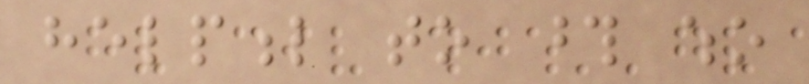helpful to those who
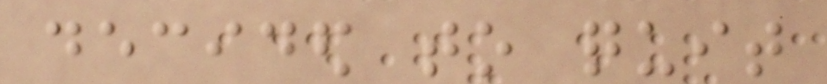decided to quit
